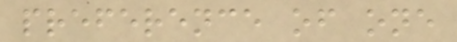preference of one
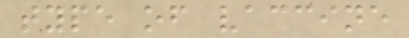type of vaccine
